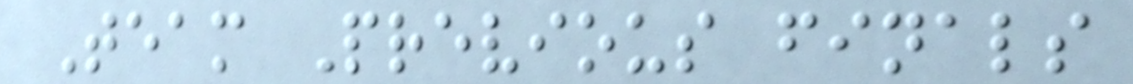Team Previous finals
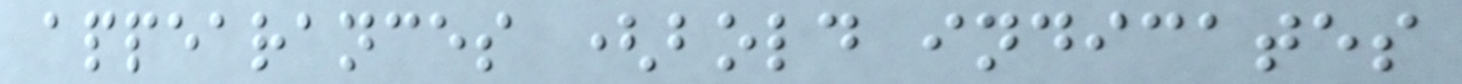appearances (bold indicates
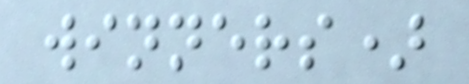winners)
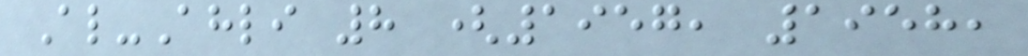Al-Ahli 8 (1957, 1958,
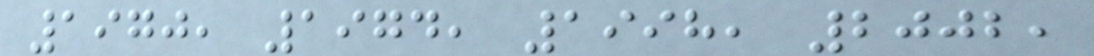1970, 1974, 1998, 2002,
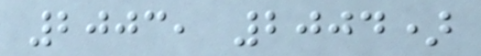2003, 2004)
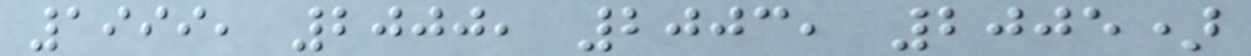1999, 2000, 2003, 2005)
